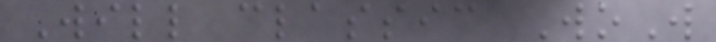Will classic WoW
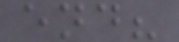end?
